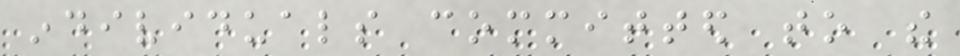individuals committed to the
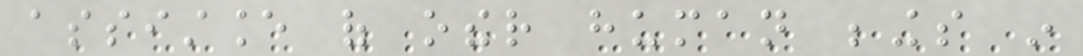assistance of other human beings in
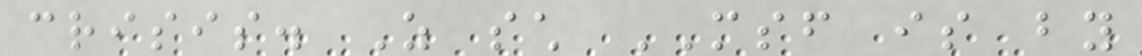crisis. As such MSF is by
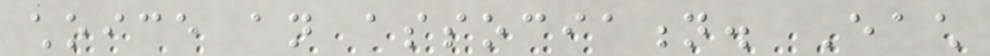choice an association. Each
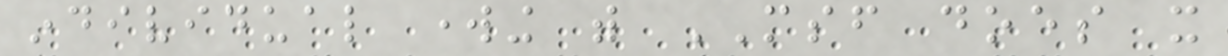individual working with MSF does it
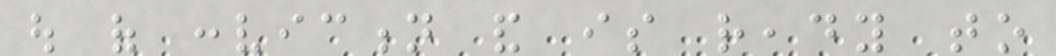out of conviction and is ready to
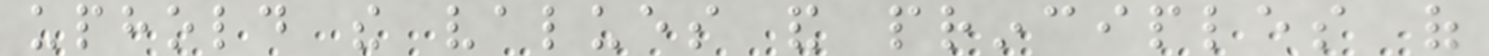uphold the values and principles of
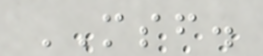MSF.
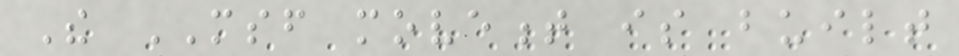The MSF movement is built
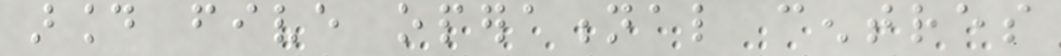around five operational centres
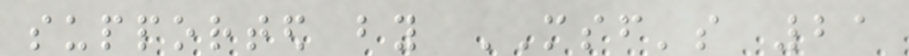supported by MSF's 21
